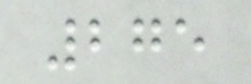275
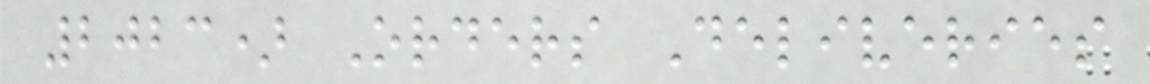2023) Orders Deliveries
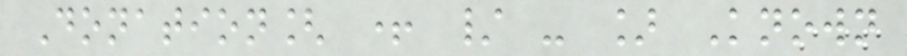Donation[ + / - ] Known
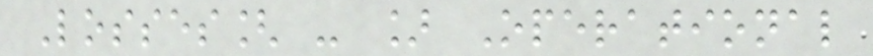Losses[ - ] Operational
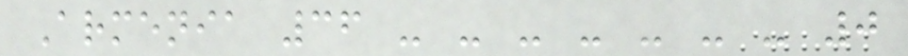Armenia 36 - - - - - - - 0
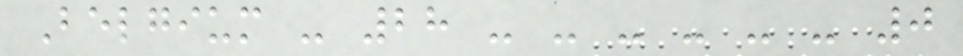Belgium - 28 - - - - - - 0
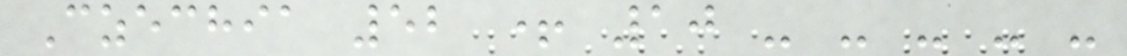Czechia 52 + 10 - - - - -
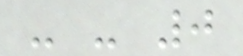- - 0
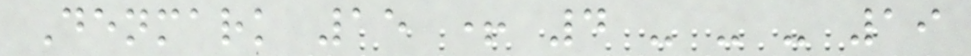Denmark 15 + 4 - - - 19
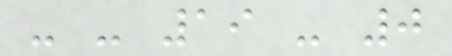- - 19 - 0
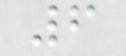6
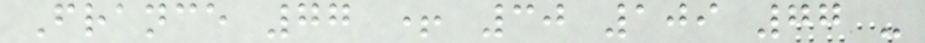France 77 + 30 109 77 -
